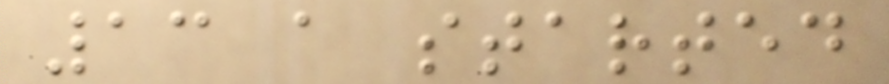13 a started
